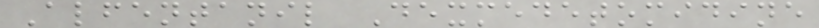Alfentanil Dexmedetomidine
